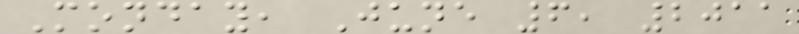Monday, June 6, 2011
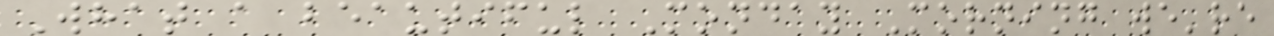What a beautiful Monday Morning we're
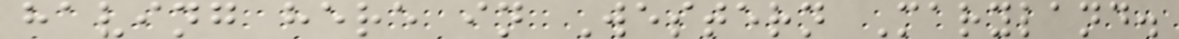having here in Western Maryland.
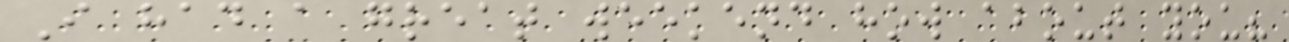I had a great weekend how about you?
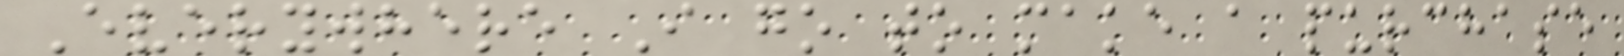Everywhere I go to make a purchase
